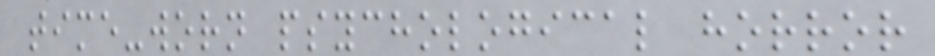time-worn psychological horror
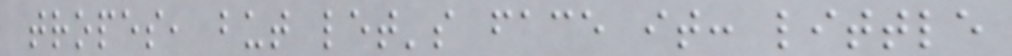tropes, but let's face it: little
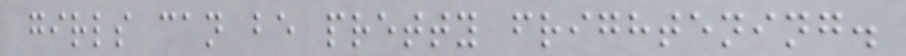girls can be pretty frightening.
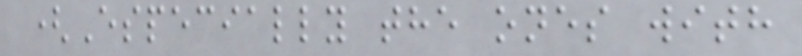(Especially the ones with
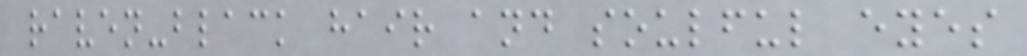raven-black hair and soulful eyes
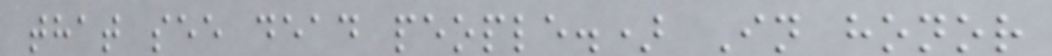that see dead people.) In honor
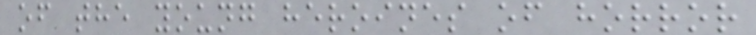of the young heroines of horror
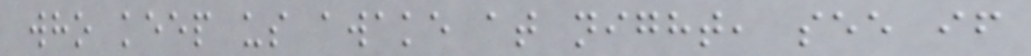who keep us awake at night, see if
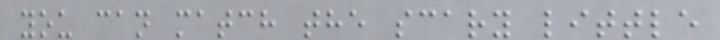you can match the scary little
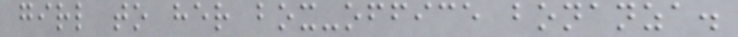girl to her box-office bonanza.
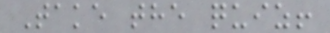Take the quiz!
